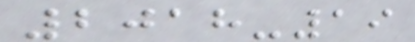2018-19
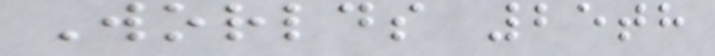Worlds 25th
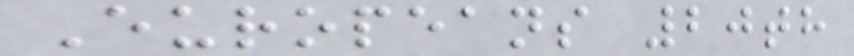Europeans 20th
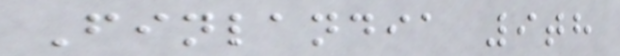Finlandia 9th
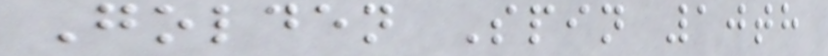Golden Spin 10th
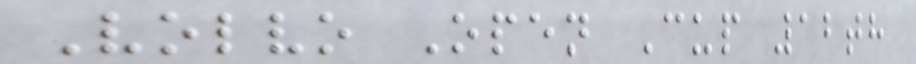Volvo Open Cup 12th
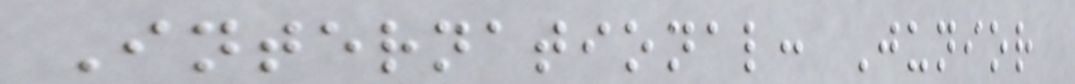International: Junior
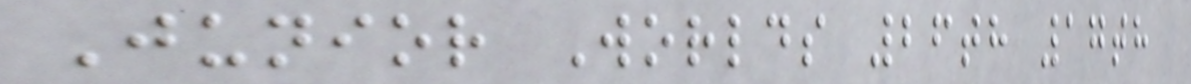Junior Worlds 26th 17th
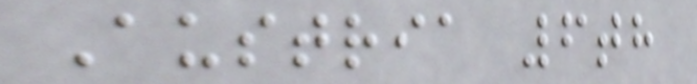Austria 6th
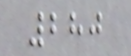280
